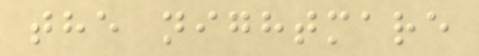the nightmare
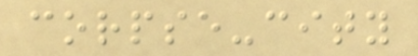corpse-city
